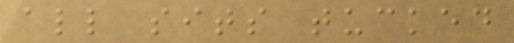all sits tucked
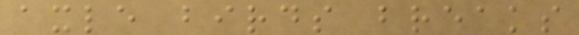axle birds breaks
